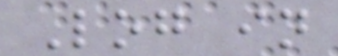Log in
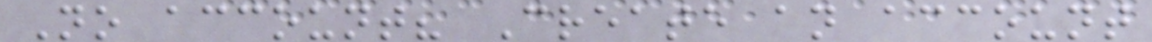No account? Create an account
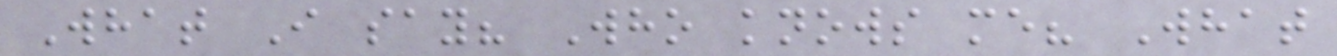What I say? Who knows me? What
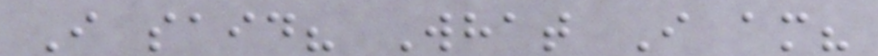I said? What I am?
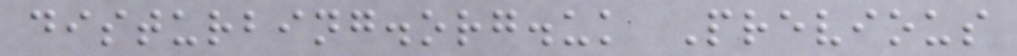disturbing.org.uk Previous
